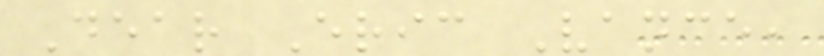Dear Eric Vance,
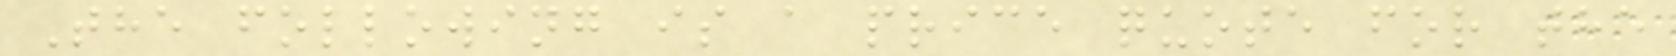The following is a price quote for the
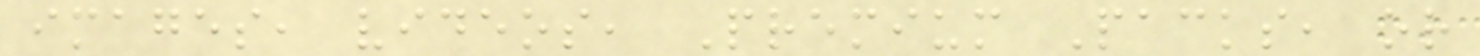images, videos, Premium Packs, or
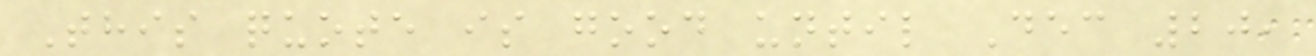This quote is good until Dec 20,
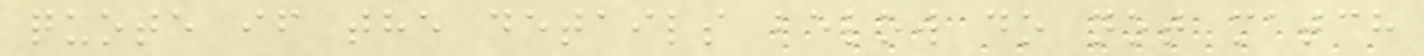quote if the details below do not match
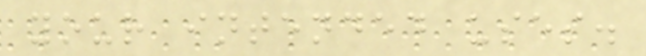your intended uses.
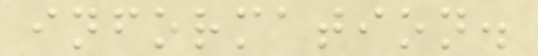information.
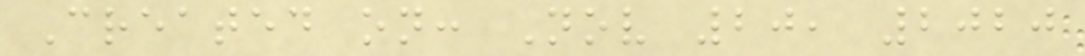Created on: Nov 20, 2020
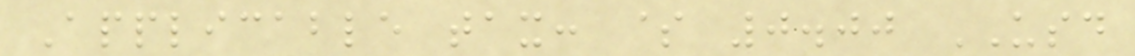Applicable tax: $ 0.00 USD
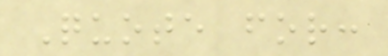Quote for:
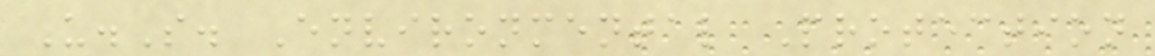U.S. Environmental Protection
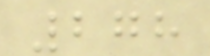278
